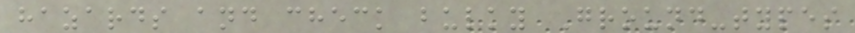hazards and check bulky Ground-types
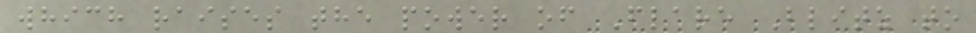which raises the power of Flare Blitz to
